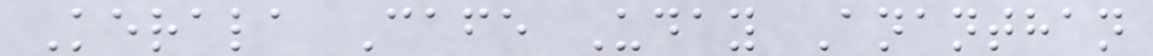Kerala Cafe Uday Ananthan
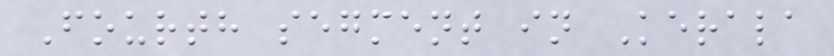Fourth segment in Kerala
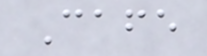Cafe
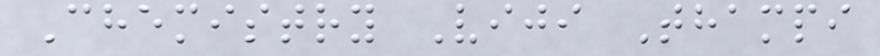Chemistry Viji Thampi
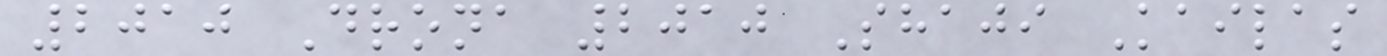2010 Drona 2010 Shaji Kailas
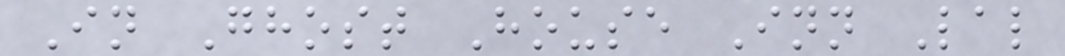In Ghost House Inn Lal
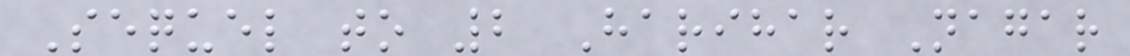Sequel to 2 Harihar Nagar
